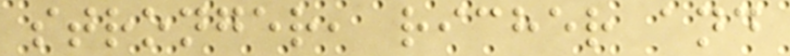stronger, richer and
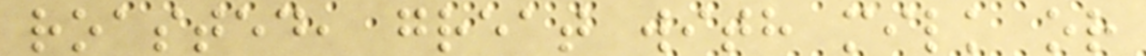roasted, great with milk or
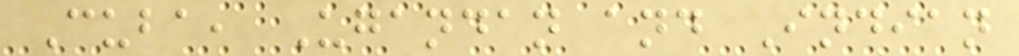Cuba, Ugandan and Indian
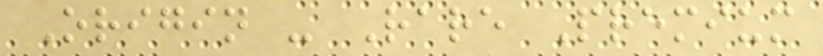Origin - Rare Premium
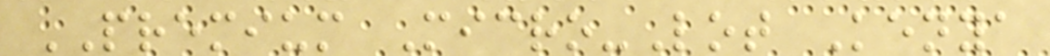PREMIUM Micro-Lot Kenya
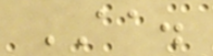AA.
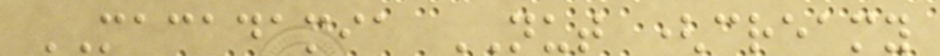MACADAMIA NUT (creamy
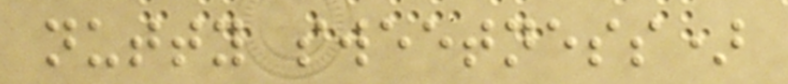nutty sweetness)
